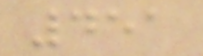451
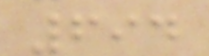694
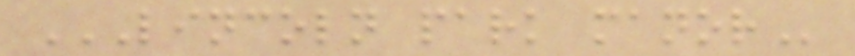LINCOLN PARK MANOR
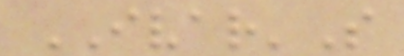IVAR'S
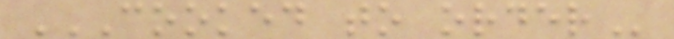COOKED TO ORDER
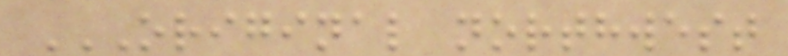ORIGINAL NORTHWEST
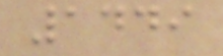1449
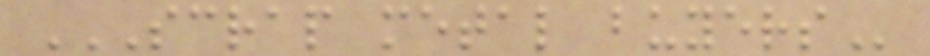SCRAP METAL BUYERS
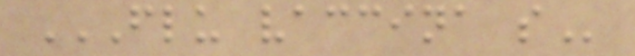FLU VACCINA S
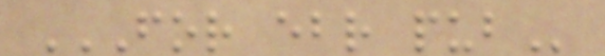FOR EBR PUB
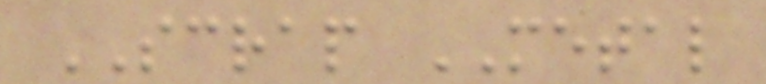SCRAP METAL
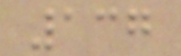137
